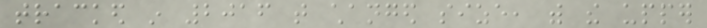tracked in 2016 that changed size, with the upper
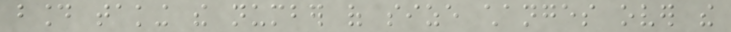bound taking the number of size changes over the
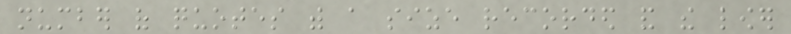number of quotes with a size recorded and the lower
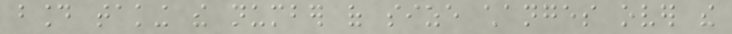bound taking the number of size changes over the
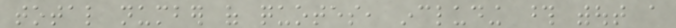total number of quotes, including those without a
